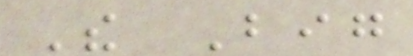The Big
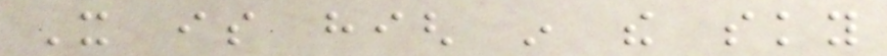It is high in the sky
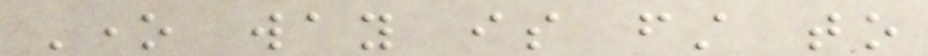One way is first to
